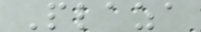Plaza
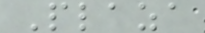Plaza
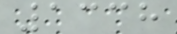1338
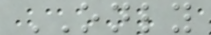ONLY
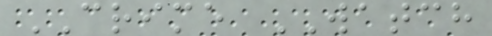CRIME WATCH
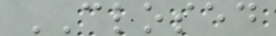CLOSED
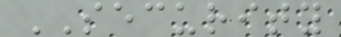SECURITY
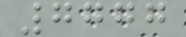7777
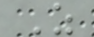Z
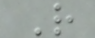R
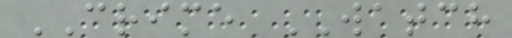CRIME WATCH
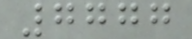7777
